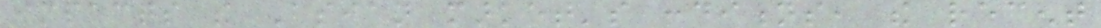impacts the Asian market's conditions, the recent
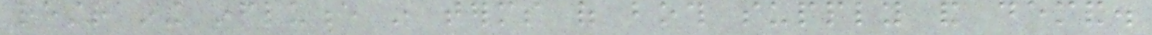restraining influence in terms of both supply and demand.
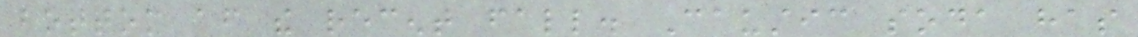bottom after the recent fall. Caustic soda has
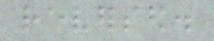reversed.
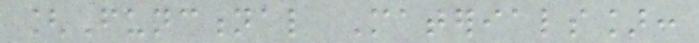[Functional Materials]:
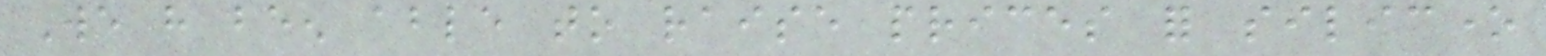We have been able to raise prices for silicone
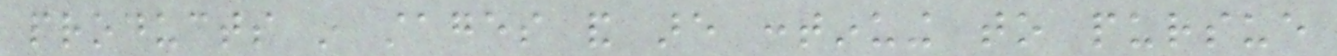products in stages and are continuing to pursue
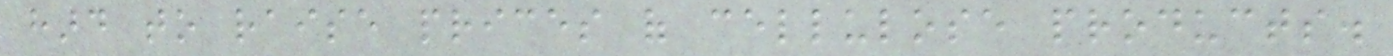hard to raise prices of cellulose products.
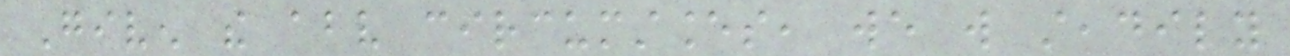Given the above circumstances, we will steadily
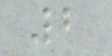2
